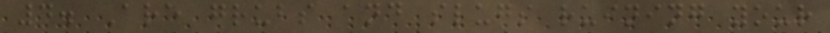4. Are grubs and slugs ruining your
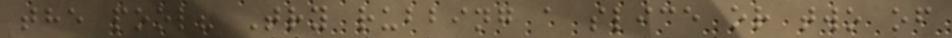the pool? Try rubbing a slice or two of
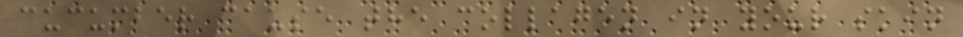cucumber cause the collagen in your skin
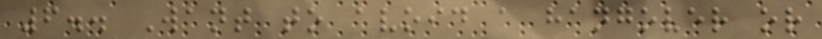6.. Want to avoid a hangover or
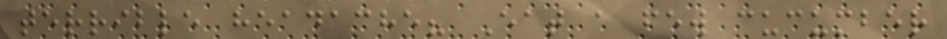terrible headache? Eat a few cucumber
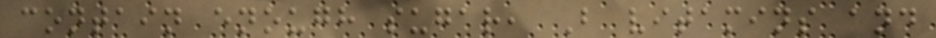contain enough sugar, B vitamins and
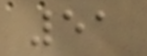51
